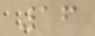16
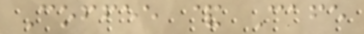Coffee & Cafe
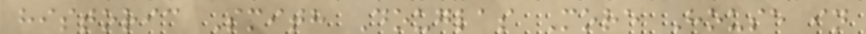historic Smith Douglas More House in
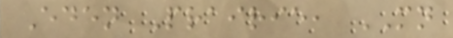Eden Prairie, MN
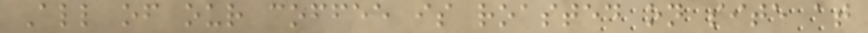All of our coffee is roasted on site at
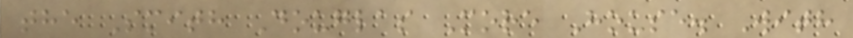the Smith Douglas More House. With
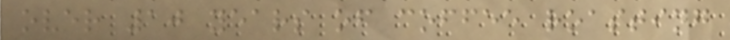over 10 years of coffee roasting
